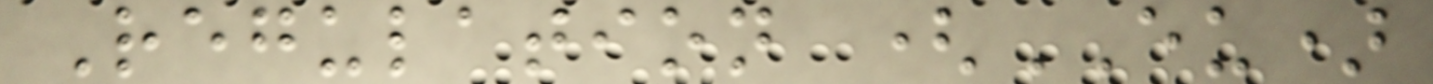Regulation (EU)
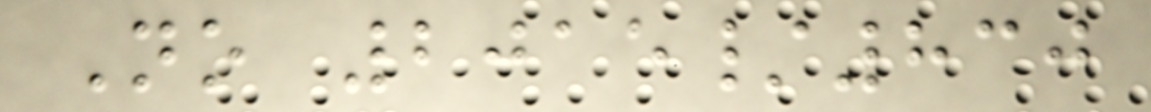No 2015/830
